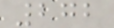272
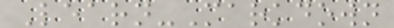Learn-Markdown
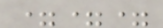===
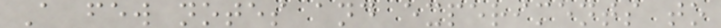A few notes and experiments to
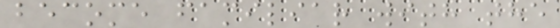become familiar with the
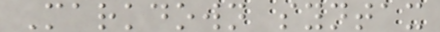Markdown syntax
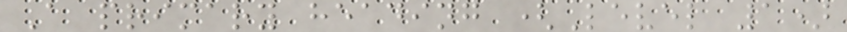A primary heading (Level 1)
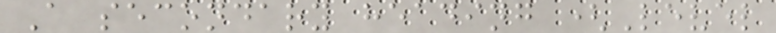A secondary heading (Level
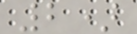2)
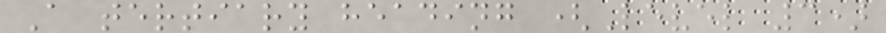A tertiary heading (Level 3)
